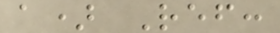a) Ref:
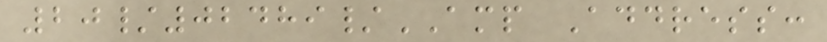20/02489/AMP Address:
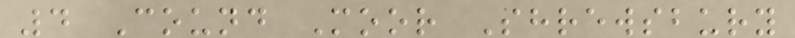4 Cound Moor Shrewsbury
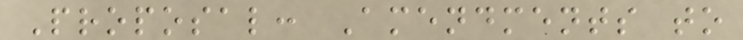Proposal: Amendments to
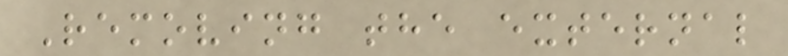Removing the external
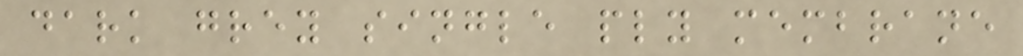dark grey single ply membrane
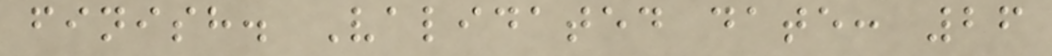finish. Validated date: 26
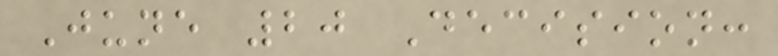June 20 Decision:
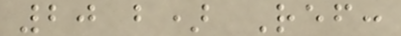20 b) Ref:
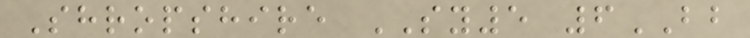Shropshire SY5 6BB
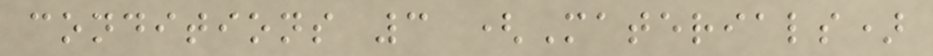conditions 3 (Materials)
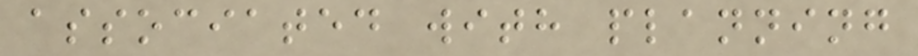associated with planning
